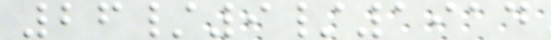26/9/1914
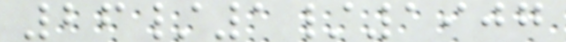26/1/1907
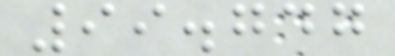99.747
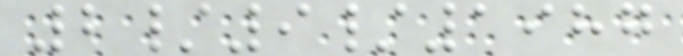2/9/1987
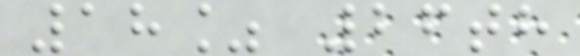18% 26th
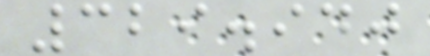329.940
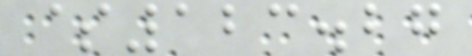$123.27
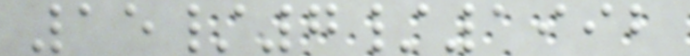15/7/1992
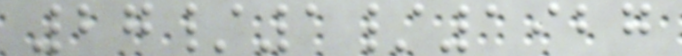27/1/1927
